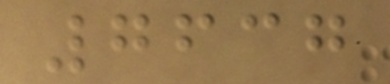7637
